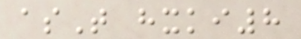asT hxki8
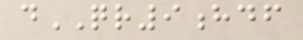dQR9hdf
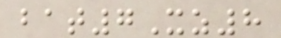bat7Xz8
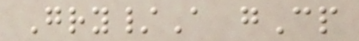Gry/A gCp
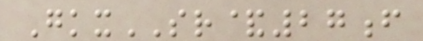GkxSR&27f
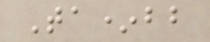Ta*bb
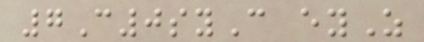7C0syC eyZ
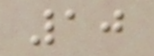10
